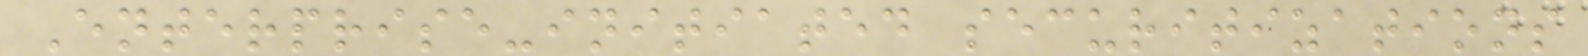Enterprise-initiated securitizations
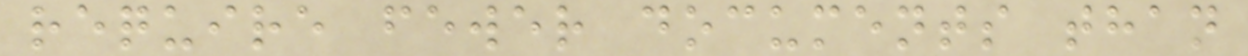require fewer documents than
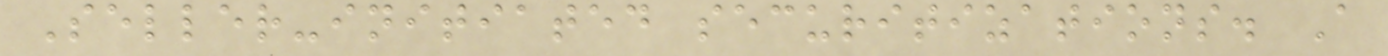Seller-initiated securitizations. A
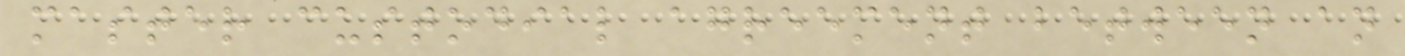master custodial agreement between an
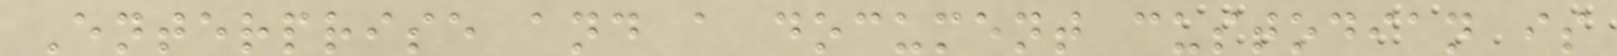Enterprise and a document custodian is
